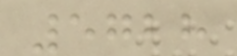5728
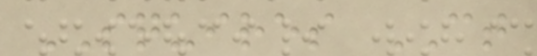SQUIRES CT
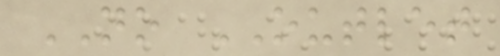NO OUTLET
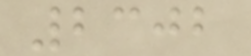2302
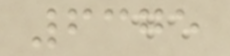6375
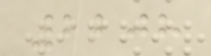2208
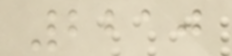2210
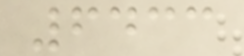6433
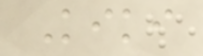Kiki
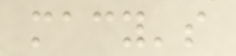macy's
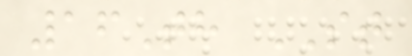16Th ST
